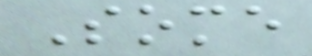Some
